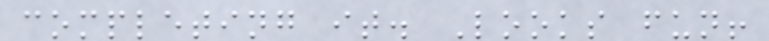completing it. Looks fun!
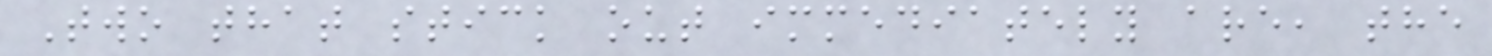Two that stick out immediately are, the
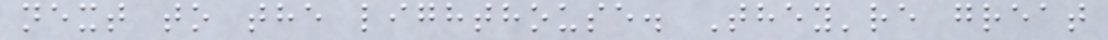next to the lighthouse. They're great
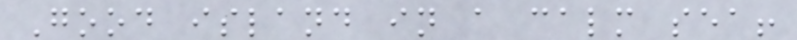Good island in a calm sea!
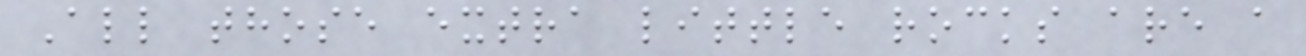All those extra little rocks are a
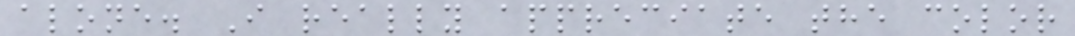alone. I really appreciate the color
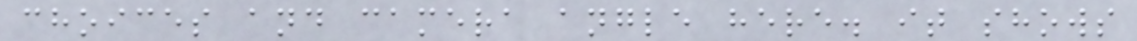choices and camera angle here. it shows
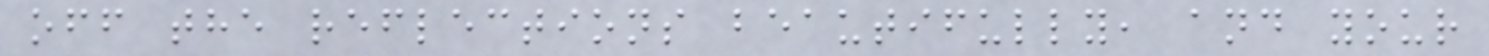off the reflections beautifully, and your
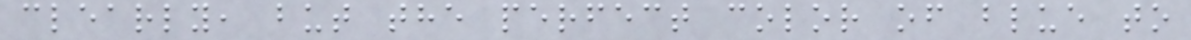clearly, but the perfect color of blue to
